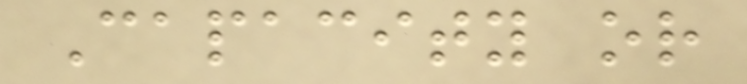Capacity or
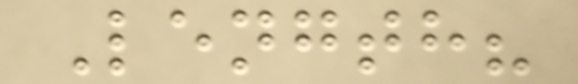Length?
